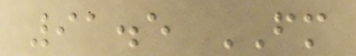91.5 FM
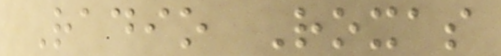Radio Roxas
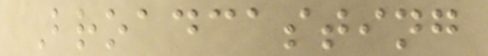Broadcasting
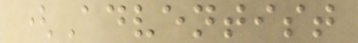(Adventist
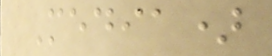Media)
